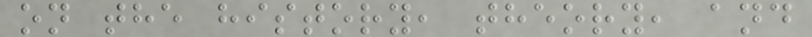on the history, theory, and
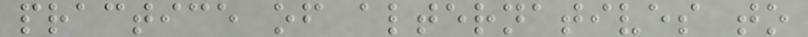practice of alternatives to
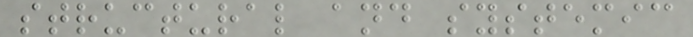structural and systemic
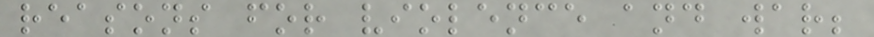reasons for violence and war;
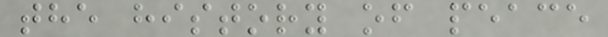the history of peace
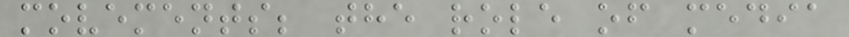movements; the role of media
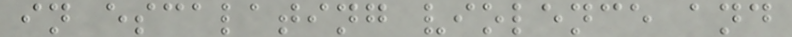in escalating violence and
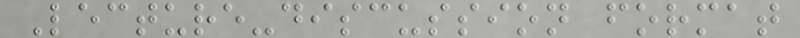Lecture-discussion format
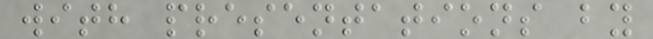with presentations by
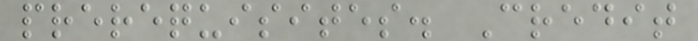prerequisites. Credit
